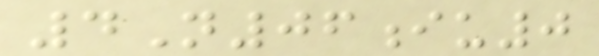4N06iu0
